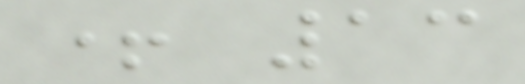+ 13
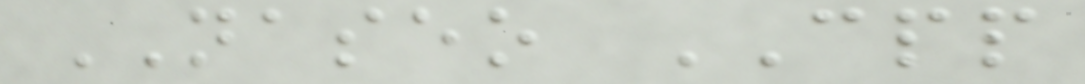NASEO CPP
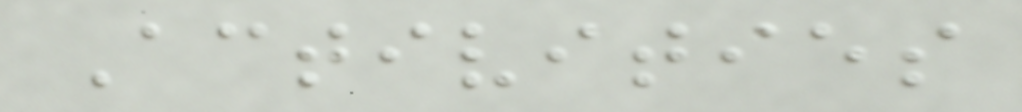Activities
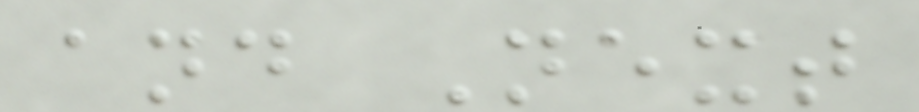and Next
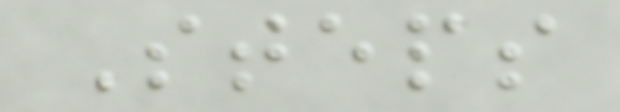Steps
